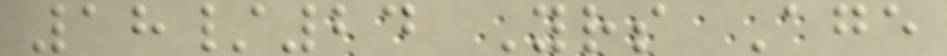18/24 Yrs Age
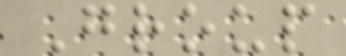Group
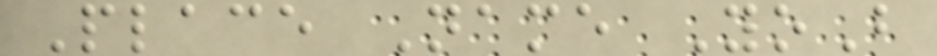Place Name YoB
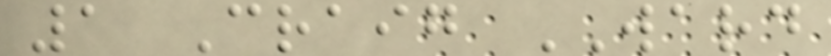1 Craig WARD
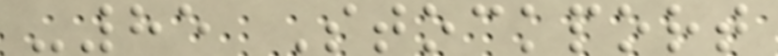-85 Stockport
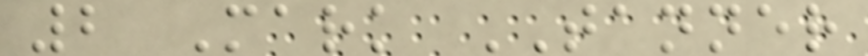2 Mark TANNER
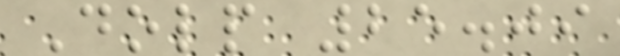Dolp 25.09
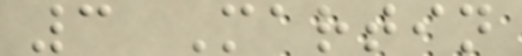3 Martin
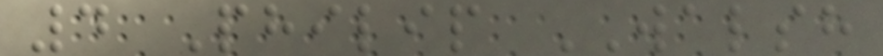4 Philip WALSH
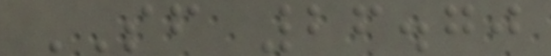SF 26.70
